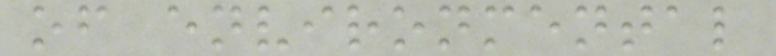of environmental
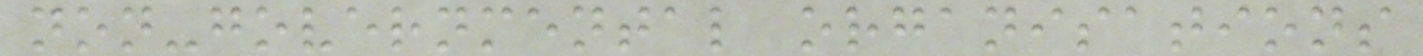non-governmental organisations
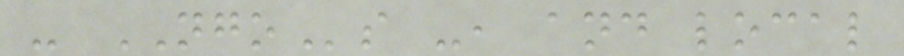- NGOs -, and local
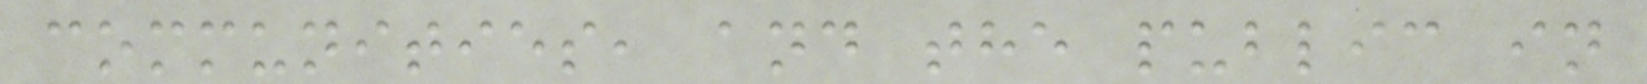communities, and the public in
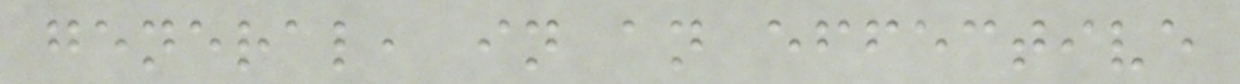general, in an effective
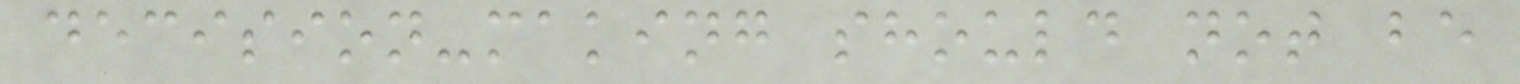decision-making should not be
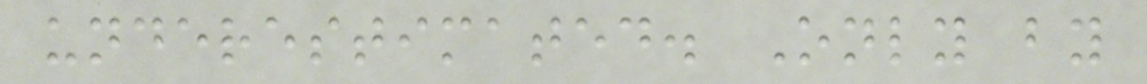underestimated. Only by
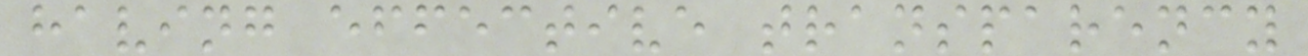having effective transparency
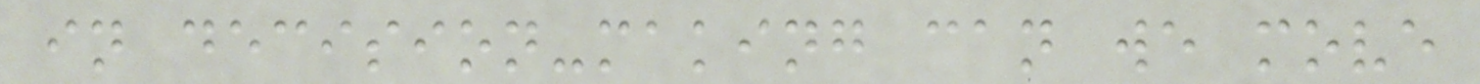in decision-making can we move
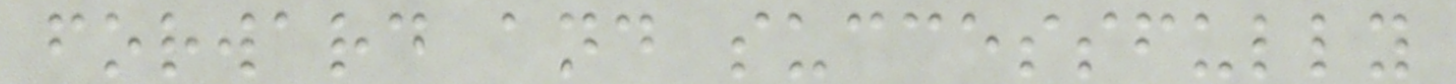forward and successfully
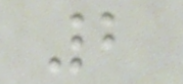2
